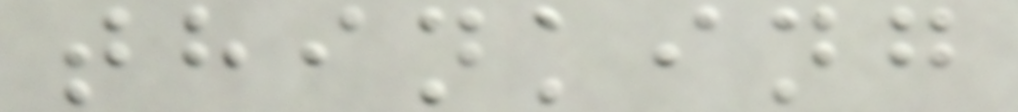thinking
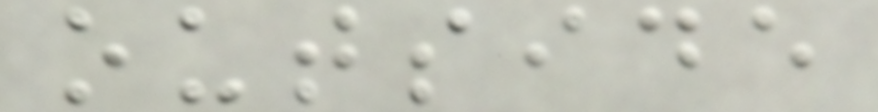outside
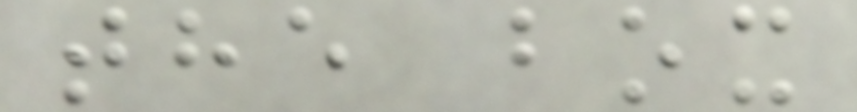the box
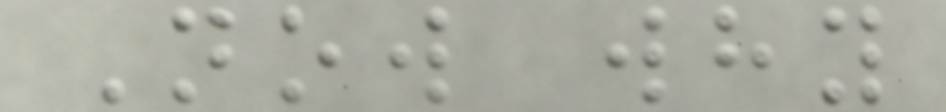Now why
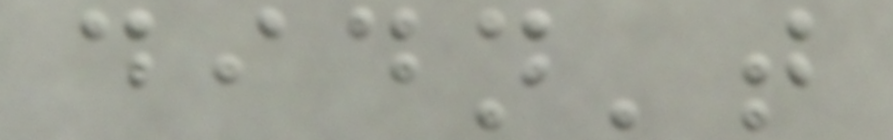didn't
